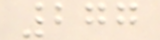277
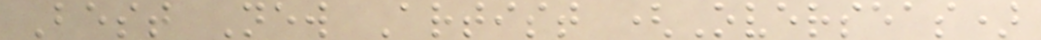Best New Artist (Overseas)
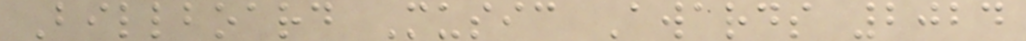Billboard Music Awards 2024
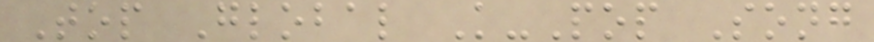Top Global K-Pop Song
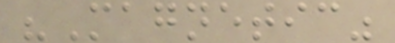"Magnetic"
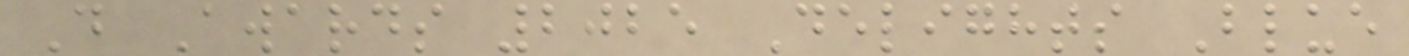D Awards 2025 Delights Blue
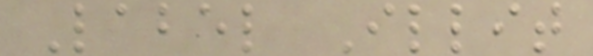Label Illit
